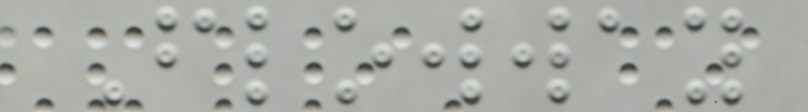Flowway
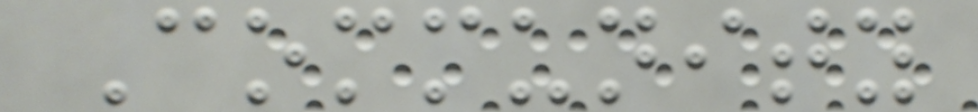Community
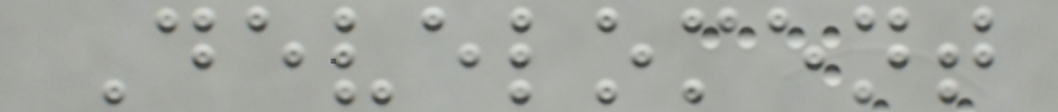Develoment
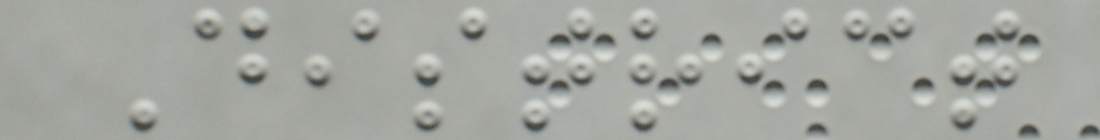District
